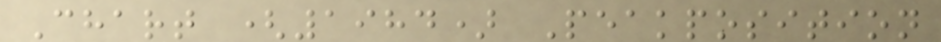Chart (1984) Peakposition
